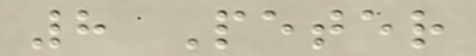8 Peter
